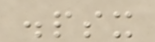.psx
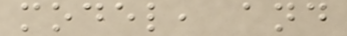model, and
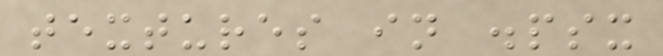textures in .psx
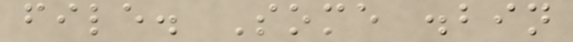file. Some .bin
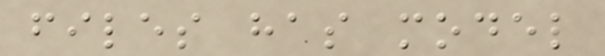files has model
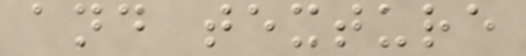and texture
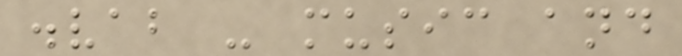.vab - music and
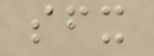sfx
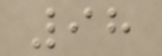98
